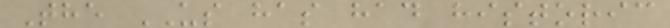The US has had historic
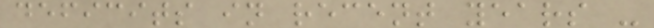deficits in recent years -
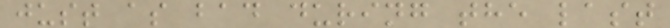just as bad during the last
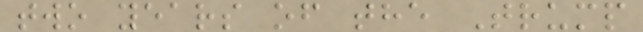two years of the Trump
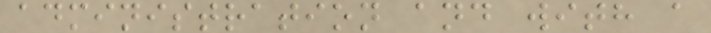administration and with a
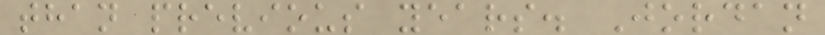than previous years. Jordan
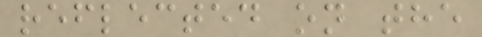reflected on the
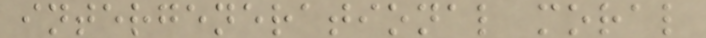intergenerational moral
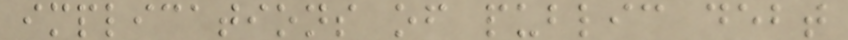implications of public debt
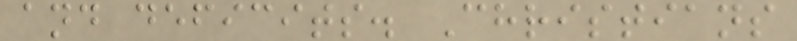and deficits. Christians
